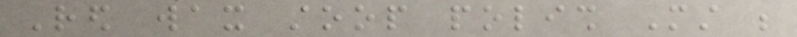Red wax stoop polish Must be
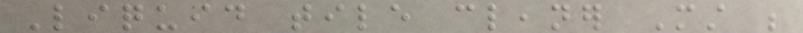Liquid tile cleaner Must be
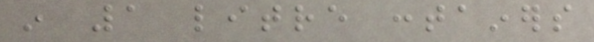in 1 litre containers
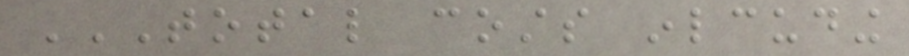TOTAL COSTS INLCUDING
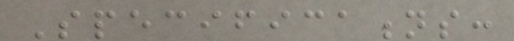Specifications:
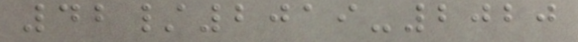42/2019-2020
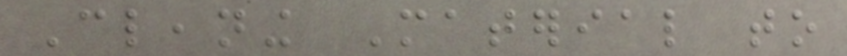Cleaning Material to
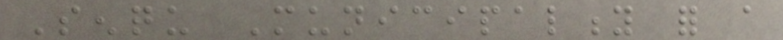Senqu Municipality for a
